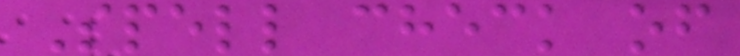Spell check of
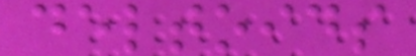deltoids
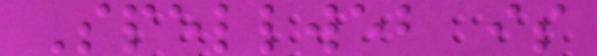Spellweb is
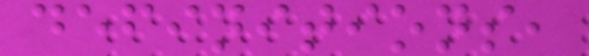definitions,
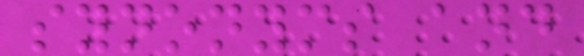synonyms and
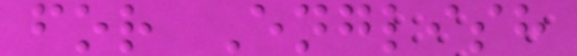for English
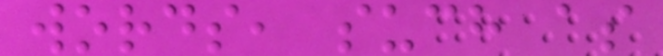words, such as
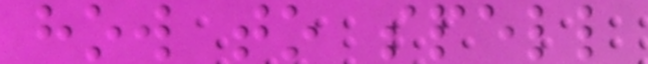how to spell
